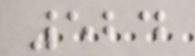524
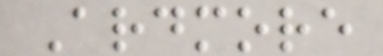Ardmore
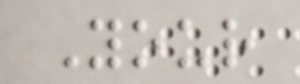Your
